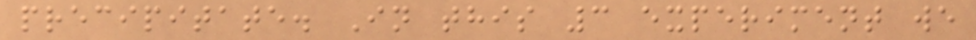precipitate. In this 3 experiment we
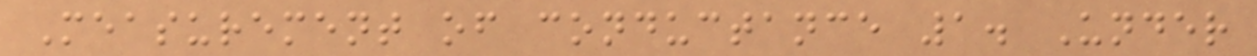Measurement of conductance 1. Under
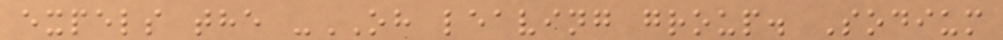expels the -OH leaving group. Sodium
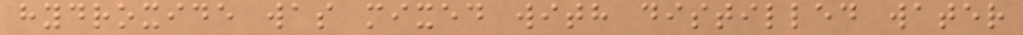hydroxide was mixed with distilled water
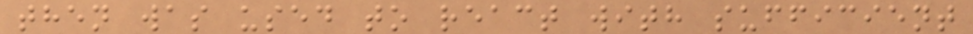then was used to react with sufficient
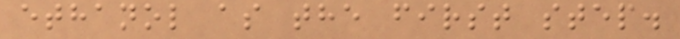ethanol as the first step.
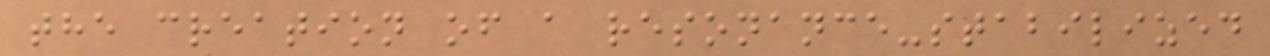the creation of a resonance-stabilized
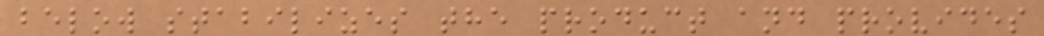below stabilizes the product and provides
